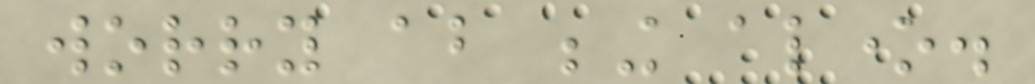worry about being alone.
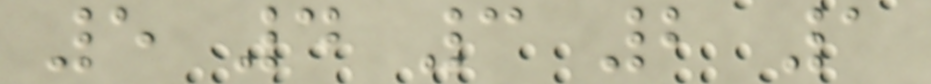5 4 3 2 1
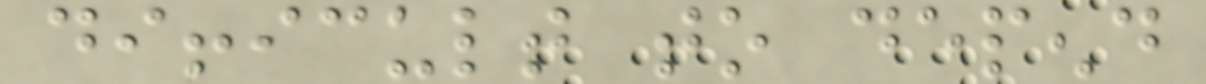difficult to depend
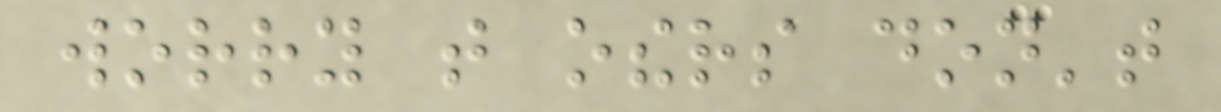worry that others don't
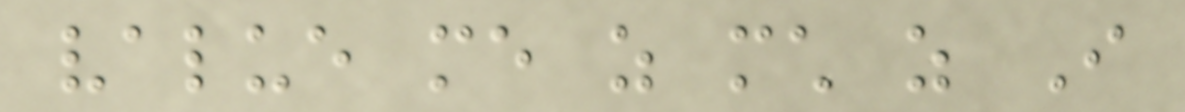value me as much as I
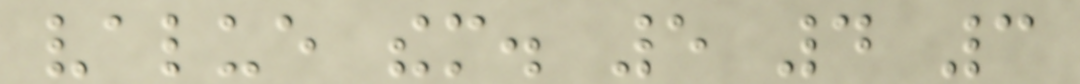value them. 5 4 3
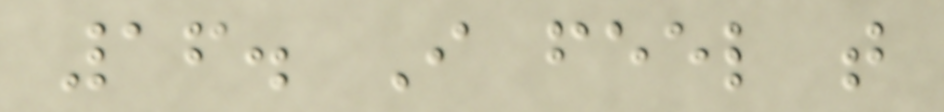16. I feel that
